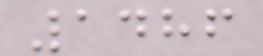1486
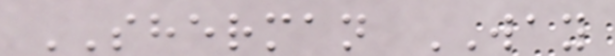SHERMAN WAY
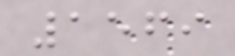1569
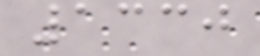1330
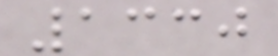1330
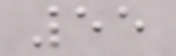55
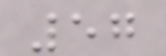57
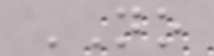NO
